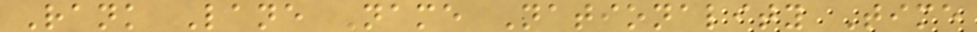Rank Lane Name Nationality Time
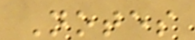Notes
